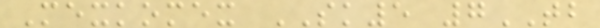Mexkomex SK5 7TB
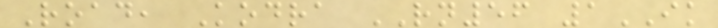Road, Kodra RN56 1IK
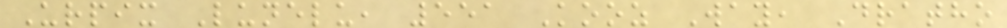Urpix Lunelu, 551 Kooz Way, Dratho
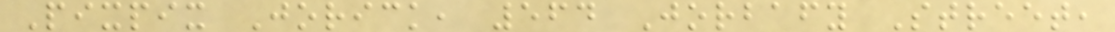Pixpix Jorick, 564 Jorbafy Street,
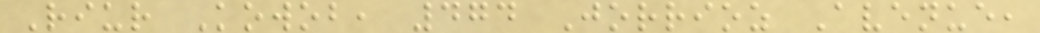Riur Kowob, 474 Jorrioz Avenue,
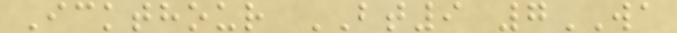Ickthour BT9 7WA
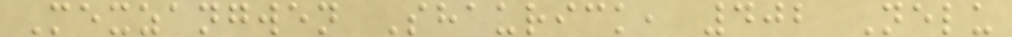Mexzangwen Shaurick, 402 Nelu
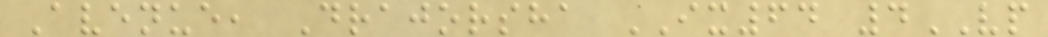Avenue, Drajorsha IX64 4VP
